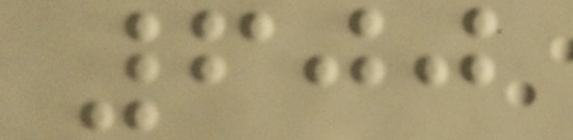600
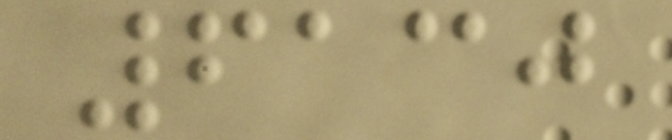6130
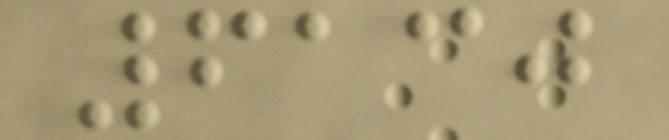6130
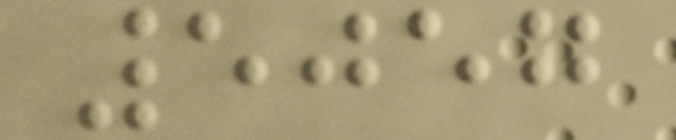5057
